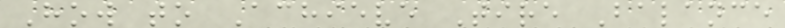How to Achieve Tire Balance
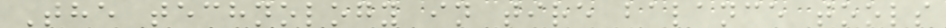The technology in tire balance tools
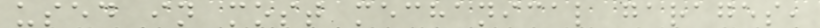used in most mechanical garages,
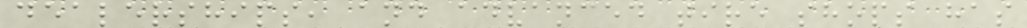dealerships, and advanced tire shops has
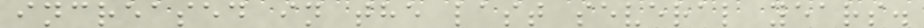increased in the last several years.
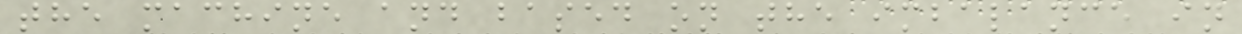the machine and based on the imbalance in
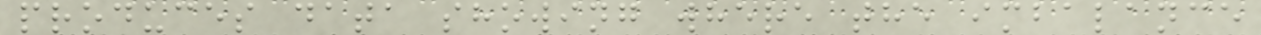produces data showing where the imbalance
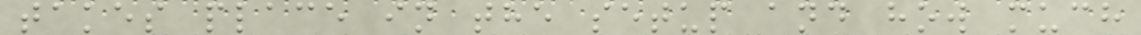takes place in the setup and how much
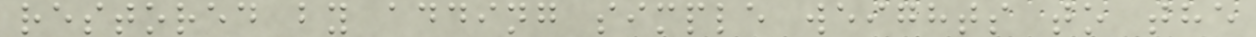restored by adding simple weights to the
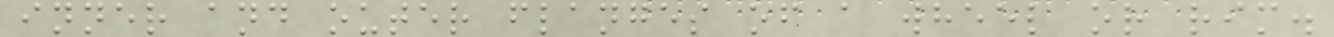inner and outer flanges of a wheel or rim.
